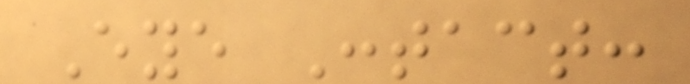Eye Contact:
